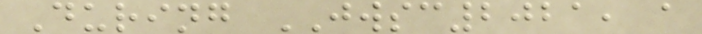During JWSC2021, a
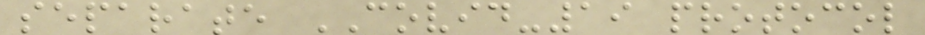separate COVID-19 protocol
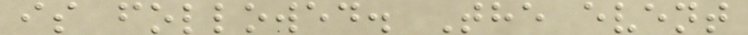is followed. The event
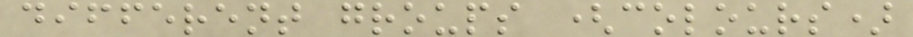different groups (colours)
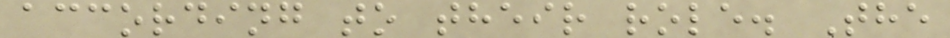according to their role. The
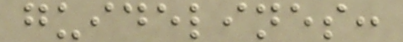guidelines:
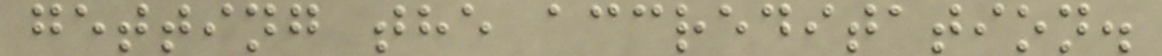getting the accreditation.
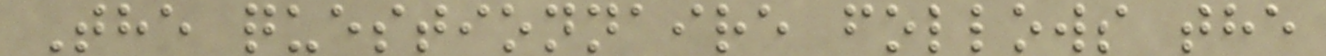The questionnaire follows the
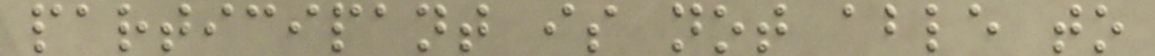participant is not able to
